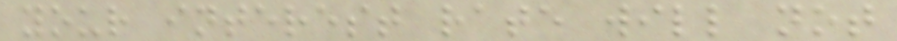your interest rate will not
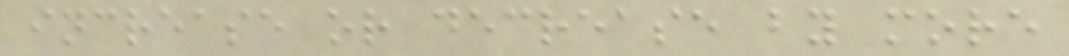increase or decrease by more
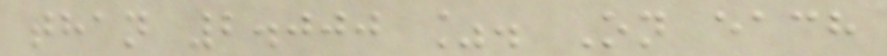than 2.000 %. On each
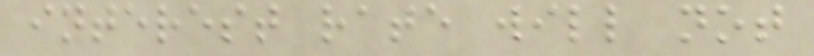interest rate will not
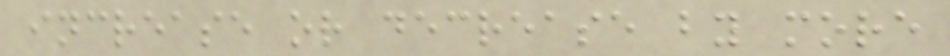increase or decrease by more
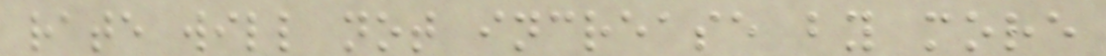rate will not increase by more
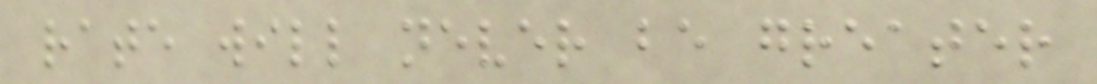rate will never be greater
